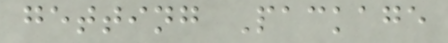getting Package
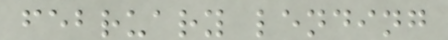february lending
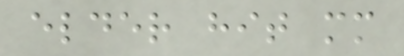elder hit mm
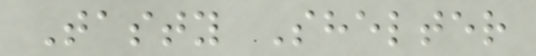Tasty Shelter
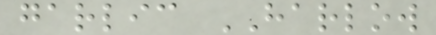garlic HARLOW
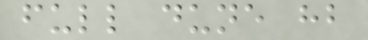full dune hb
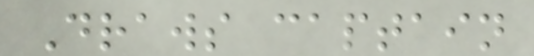Draws captain
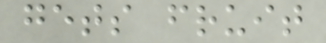gets fruit
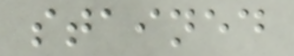stained
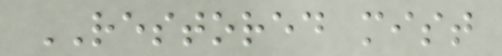RESTORED mist
